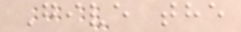Give the
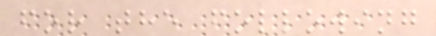for the following
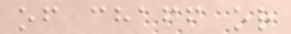of chaff or
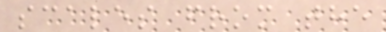scales from the
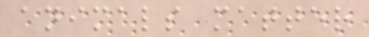animals matter
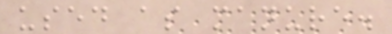used as manure.
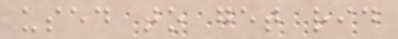used to get rid
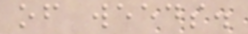of weeds.
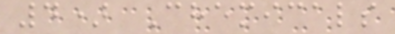4) Chemicals
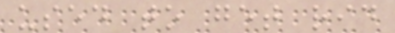used to get rid
